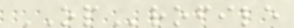OProfile
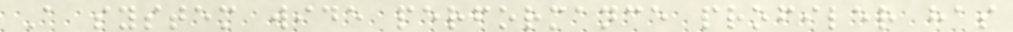A system wide performance profiler has
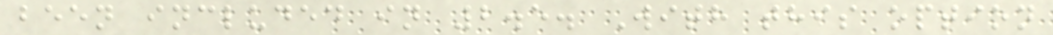been included in 2.5. With this option
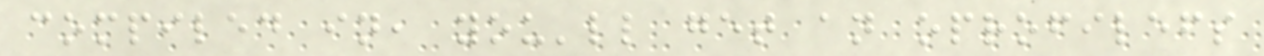compiled in, you'll get an oprofilefs
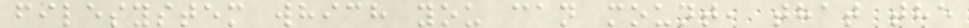filesystem which you can mount, that the
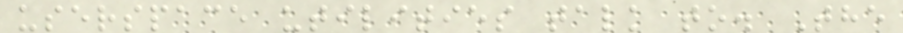userspace utilities talk to. The
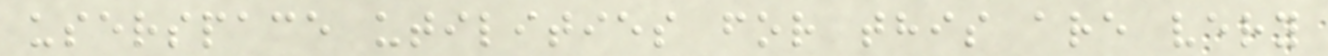userspace utilities for this are very
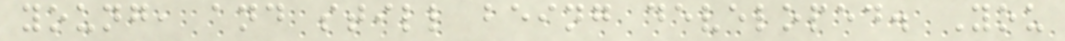young, and still being developed. You
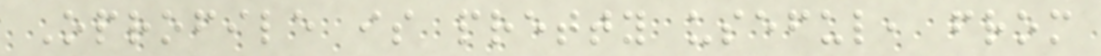Oprofile is pretty useful, from
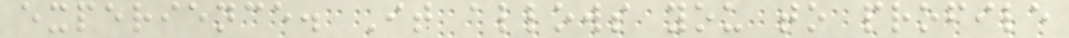experience. It allows you to profile
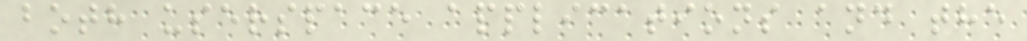both userspace applications and the
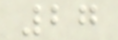27
